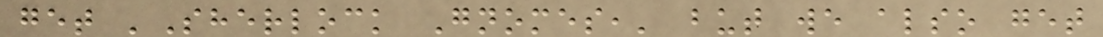get 'Sherlock Gnomes,' but we also get
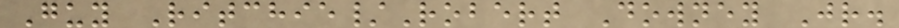Guy Ritchie/Robert Downey Jr.
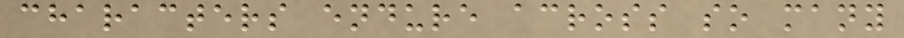characters endure across so many
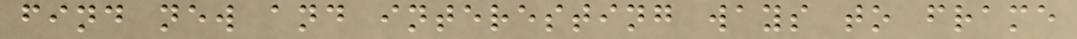find new and interesting ways to frame
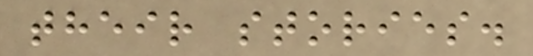their stories.
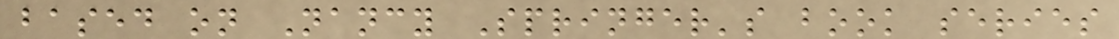based on Nancy Springer's book series
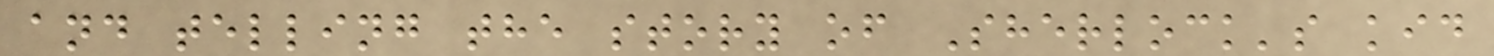and telling the story of Sherlock's kid
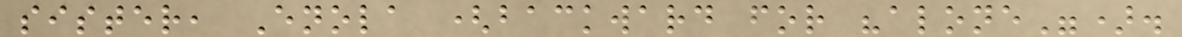sister, Enola (backward for "alone").
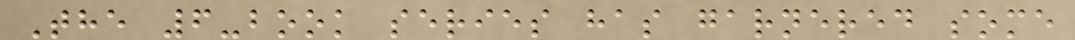The 6-book series has garnered some
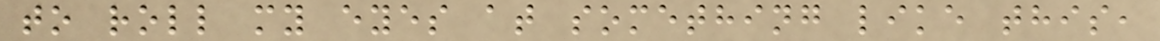to roll my eyes at something like this,
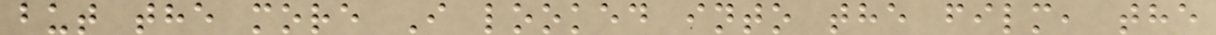but the more I looked into the film, the
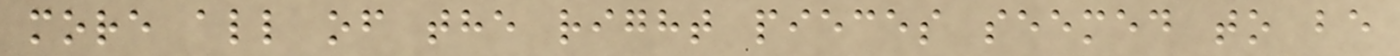more all of the right pieces seemed to be
